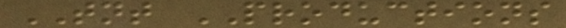TNT PRODUCTIONS
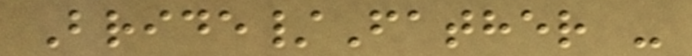Bride/Father -
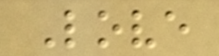Love
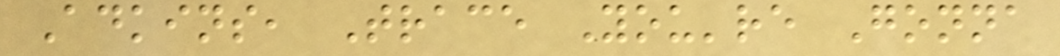Adkins, Trace You're Gonna
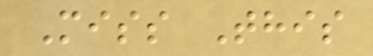Miss This
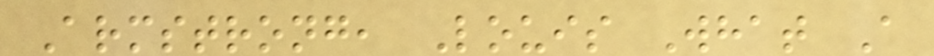Armstrong, Louis What A
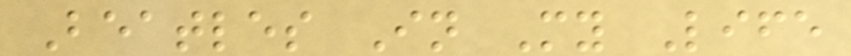Beatles In My Life
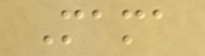Mama
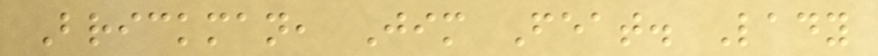Brickman, Jim Feat. Lady
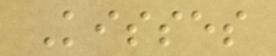Kisses
